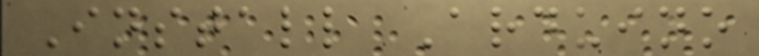Install Arduino
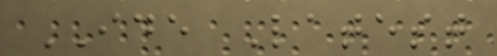IDE Latest
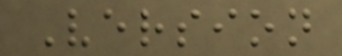Version
